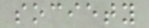society
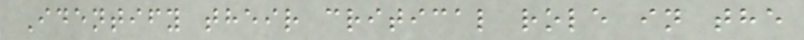Identify their critical role in the
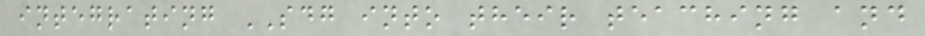integrating SDG into their teaching and
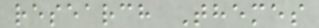research Themes
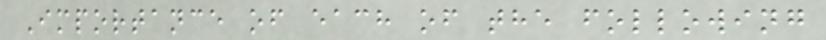Importance of each of the following
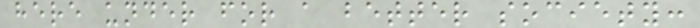here under for a better society:
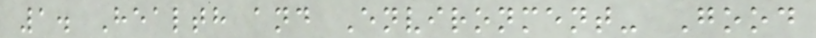1. Health and Environment- Good
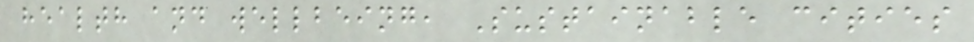health and wellbeing, Sustainable cities
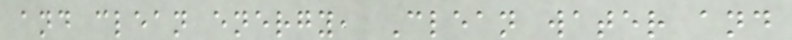and clean energy, Clean water and
